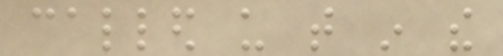called us that in the
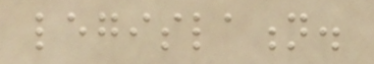legislation.
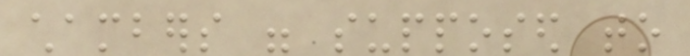chambers were supposed to
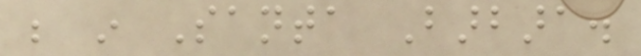be in Santa Barbara.
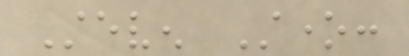Steven Stone:
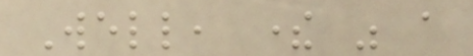Well, there was a
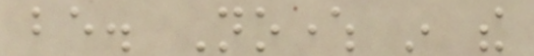be. Nowhere in the
